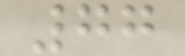77
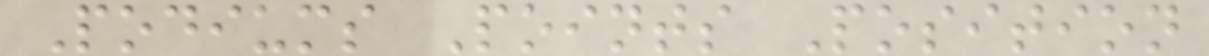Podiums Points Position
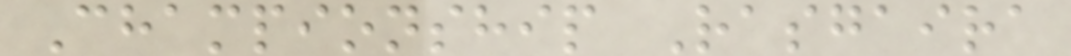Championship Rasgaira
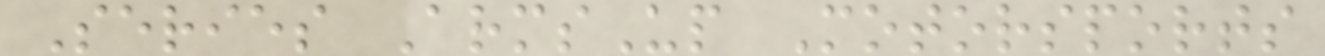Series ArmsUp Motorsports
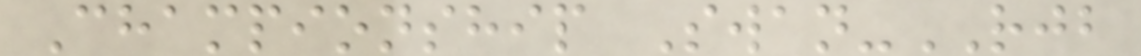Championship Swan-RJB
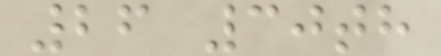26 30th
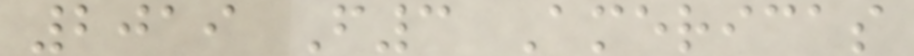2019 F3 Americas
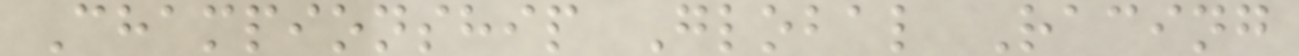Championship Global Racing
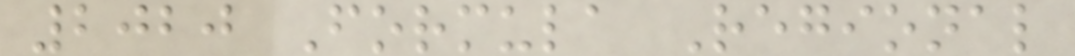2020 Formula Regional
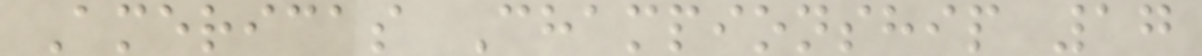Americas Championship 17
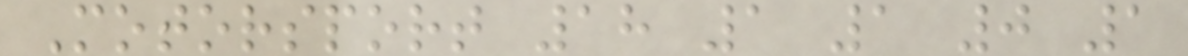Motorsport 18 1 1 0 1
